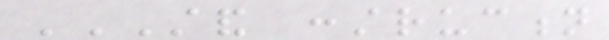STAND CONSTRUCTION
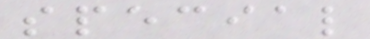special
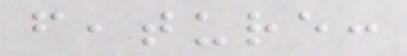feature:
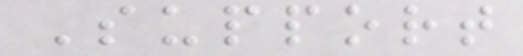Support
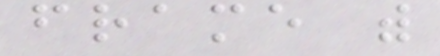frame with
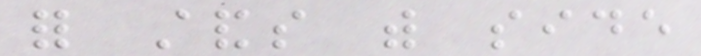for stands with side
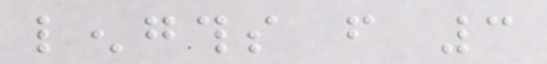lengths from 3
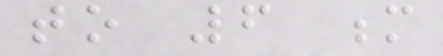to 6 m
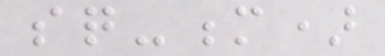sq-m)
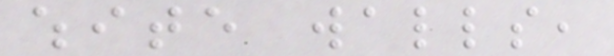white walls,
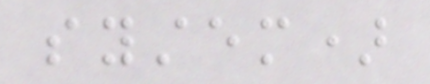system)
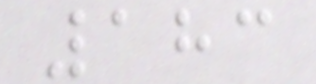183
